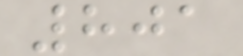801
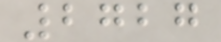2727
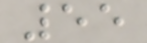55
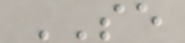SE
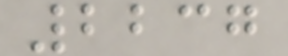2237
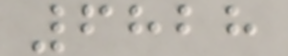6828
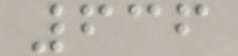636
